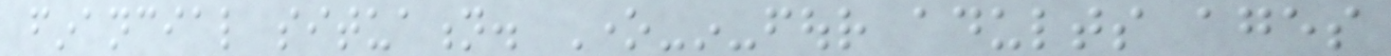financial situation. One-in-four adults ages
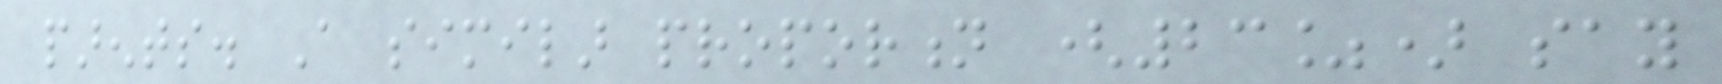parents. A similar proportion (23%) say
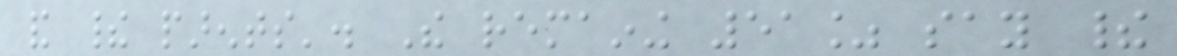and their parents'. The remaining 51% say their
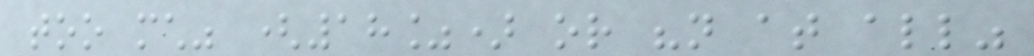too much" (18%) or "not at all"
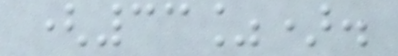(33%).
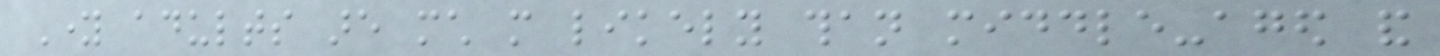Young adults are much more likely than middle-aged and
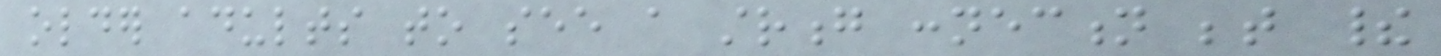older adults to see a strong connection between their
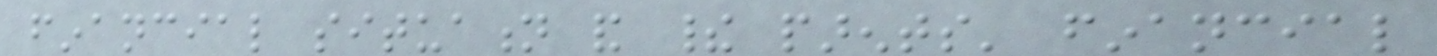financial situation and their parents' financial
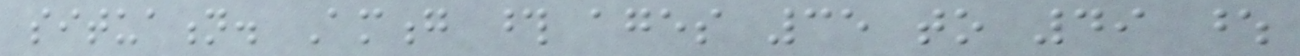situation. Among those ages 35 to 49 whose
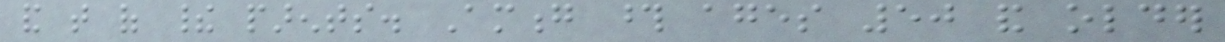and that of their parents. Among those ages 50 and older
